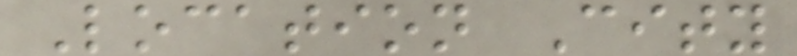Location City
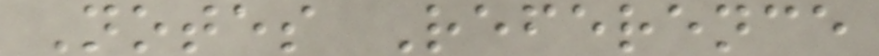Notes Reference
